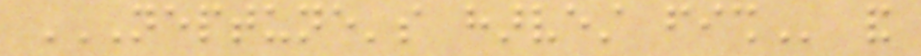NEPTUNE'S HARVEST FISH and
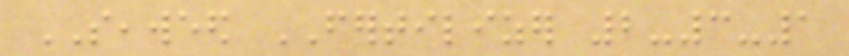SEAWEED FERTILIZER 2-3-1
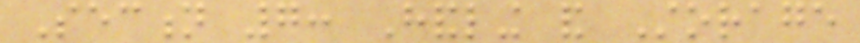Section 7: Handling and Storage
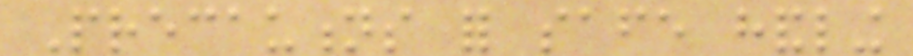Precautions for safe handling
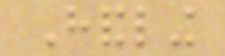Handling
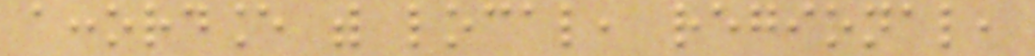accordance with local, regional,
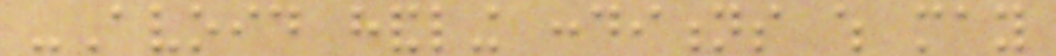-Avoid handling conditions which may
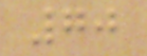70
